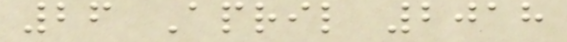26 April 2018
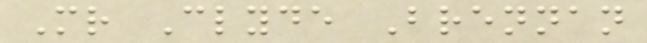Mr Clyde Brennan
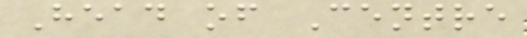Head of Centre
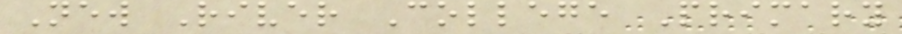New River College Primary
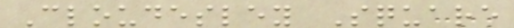Cloudesley Square
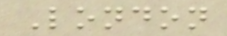London
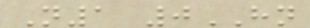N1 0HN
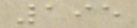195
